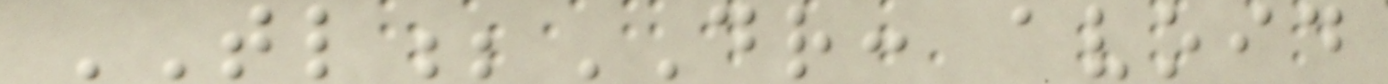TL;DR: avoid
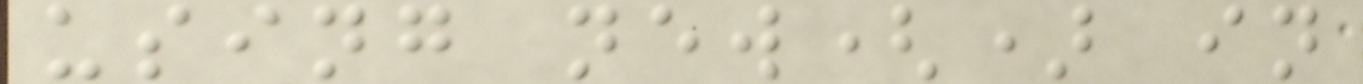using new() in
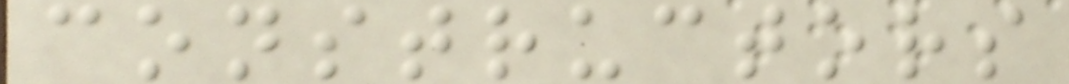constructors
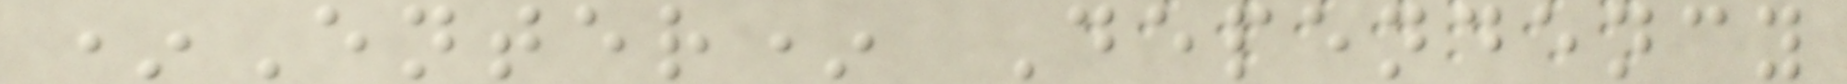*Enter* Dependency
